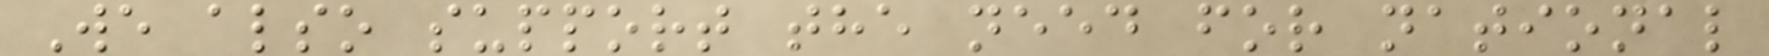We also support the need for national
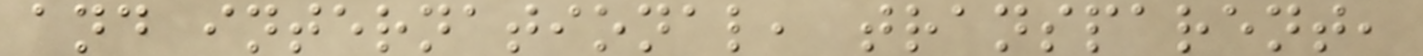and international, transparent,
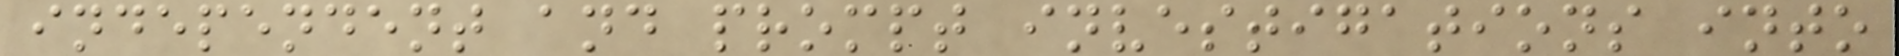independent and prompt investigations into
